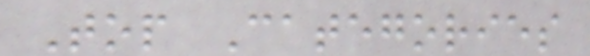Top Categories
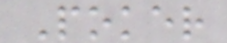Poker
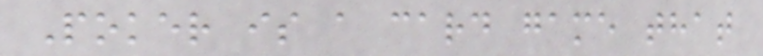Poker is a card game that
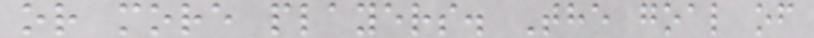or more players. The goal of
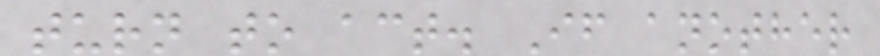turn to act. If another
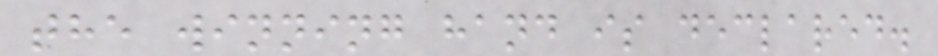the winning hand is declared.
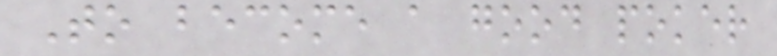To become a good poker
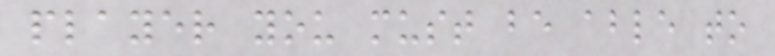player you must be able to
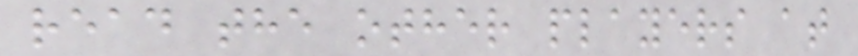read the other players at
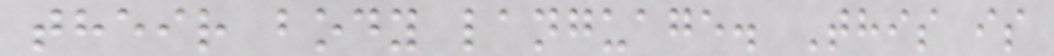their body language. This is
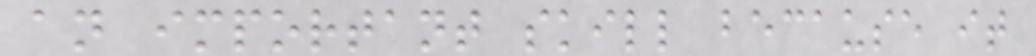an important skill because it
